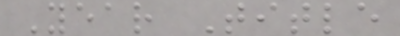Year Title
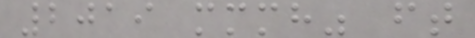2019 mmmh" ft
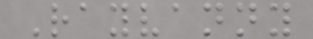Rayvanny
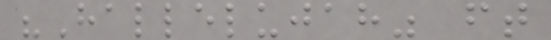"Hallelujah" ft
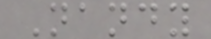Nandy
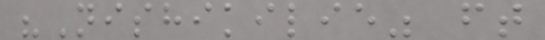"Nishikilie" ft
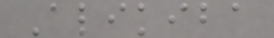Alikiba
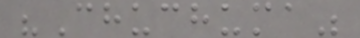"Chuchuma"
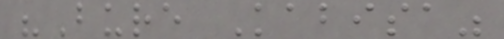"Bure Kabisa"
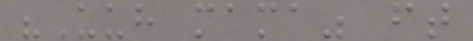"Uuh mama" ft
